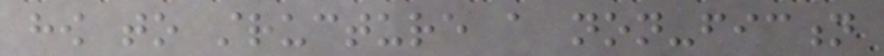how to structure a non-fiction
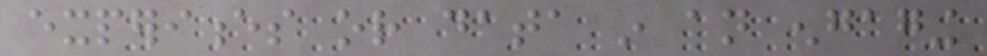experiences or data in an engaging
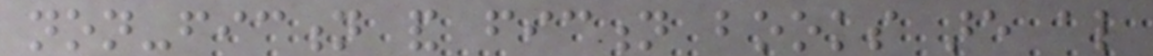non-fiction and fiction books are also
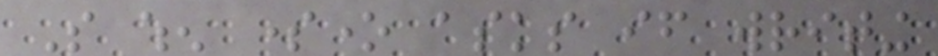So when someone asks if writing
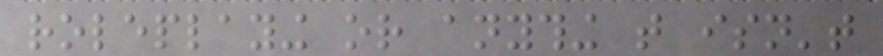roleplaying or anything that isn't
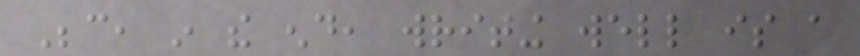Because, in the end, writing well is a
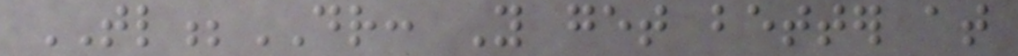TL;DR: You get better at
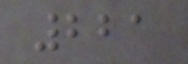221
